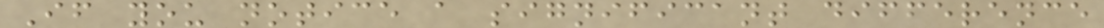If you notice a significant difference
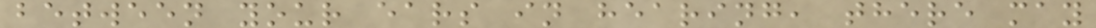between your ears in hearing, there may
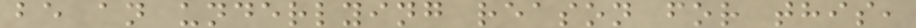be an underlying reason for this,
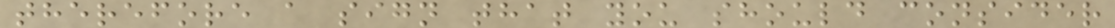therefore a sign that you should consider
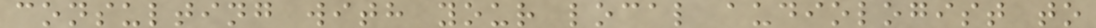consulting with your local audiologist to
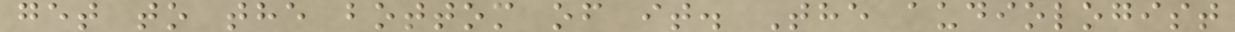get to the bottom of it. The audiologist
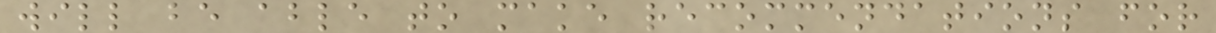will be able to make recommendations for
